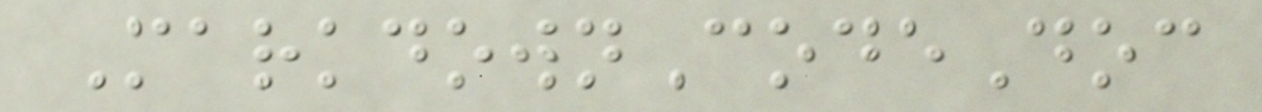MarkdownCodeDoc
